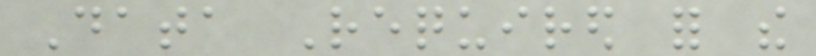Data Required for the
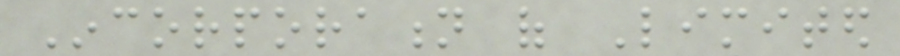Incorporation of Limited
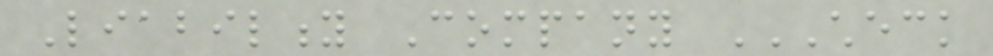Liability Company CHECK
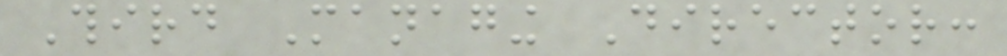Third Managing Director:
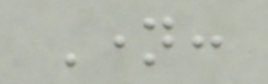Name:
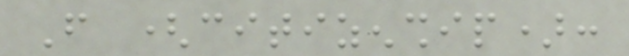From (citizenship):
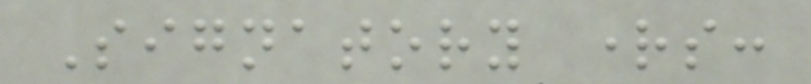Signatory rights:
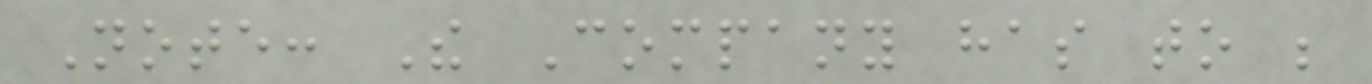Note: The Company has to be
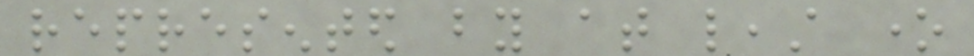represented by at least one
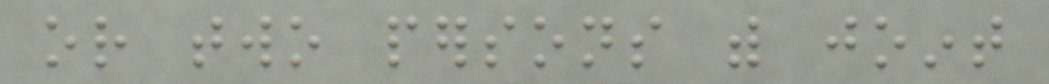or two persons with joint
